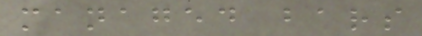managed bars
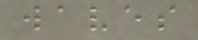waves
